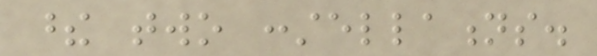these two constellations.
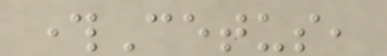throughCetus,
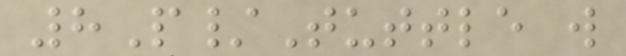8P/Tuttle will
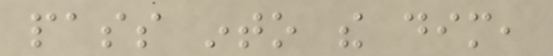pass into the dim,
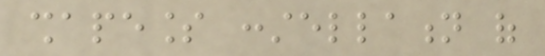shapeless constellation of
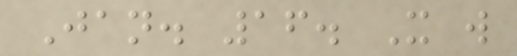Jan. 16. It will
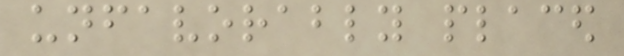unfavorably placed
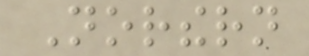Northern
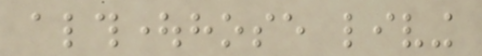althoughthose living
